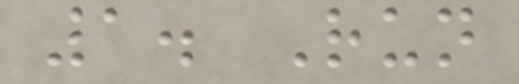1. Run
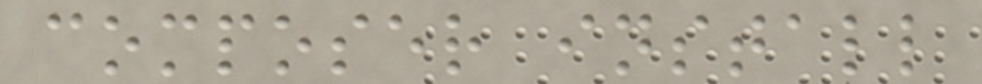composer install
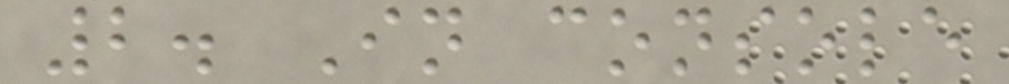2. In console
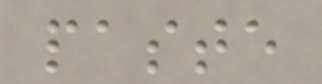paste
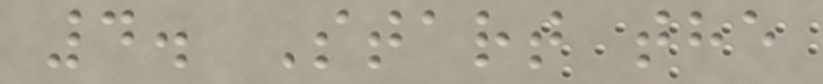4. Start the
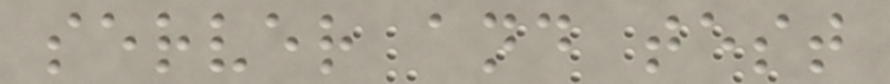server and test
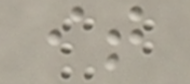it
